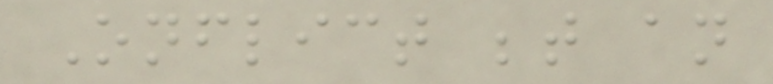Onflict between an
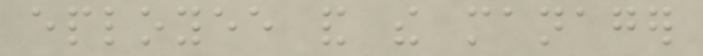eployee and the manager
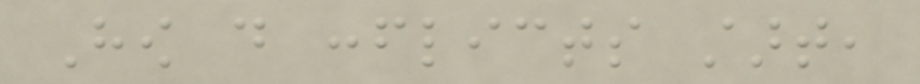How do conflicts start,
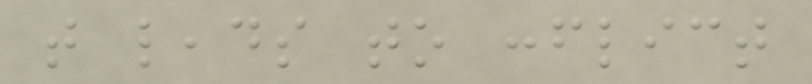that leads to conflict
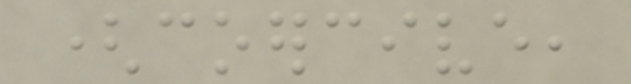(coercive,
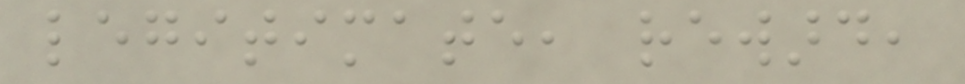legitimate, reward,
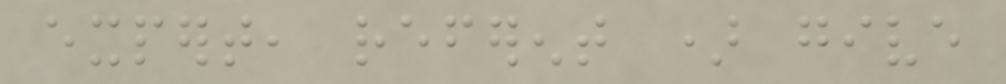expert, referent ) give
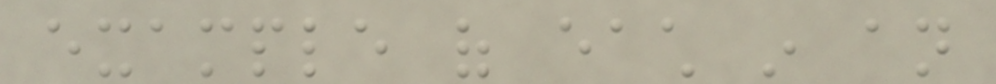example of each in an
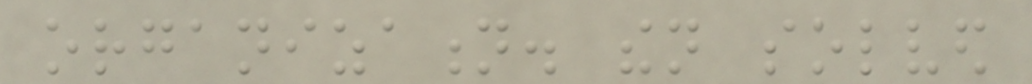organization. then solved
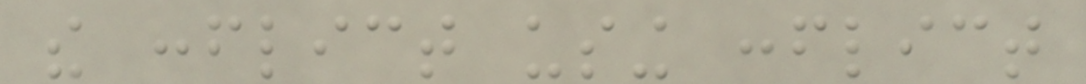the conflict using conflict
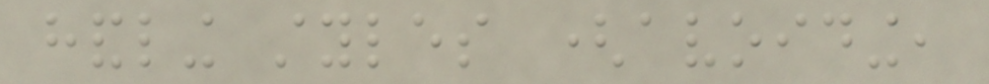handling styles (avoiding,
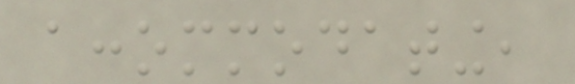accommodating,
